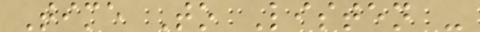Time To Listen -
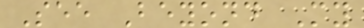See Beyond My
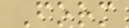Form
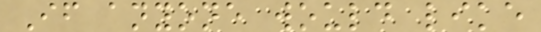If anyone would like
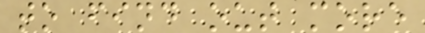to find out more
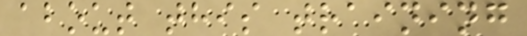about this training
